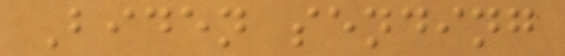Biden sending
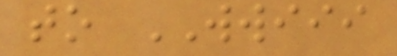to WWIII
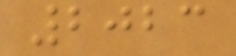2023
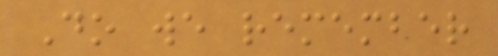Do we remember
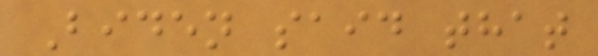Biden said that
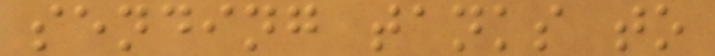sending tanks to
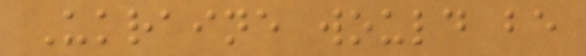Ukraine would be
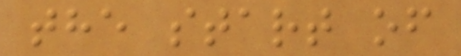the start of
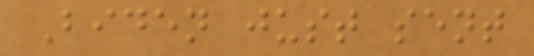Biden just sent
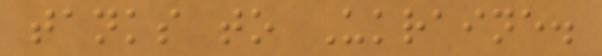tanks to Ukraine.
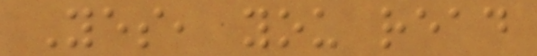Yes, you read
